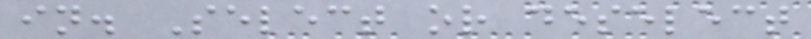in. Select or deselect
